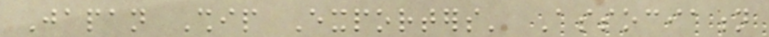Japan Ship Exporters' Association
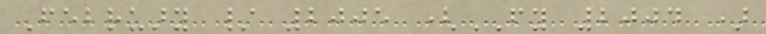February / 2005 (FY 2004 )
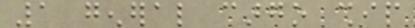1 general cargo ship
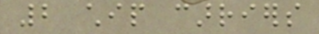2 chip carriers
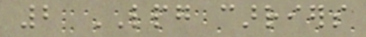2 LPG carriers
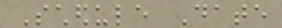Schedule Date
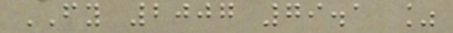FY 2007 79.1 %
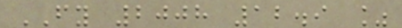FY 2008 12.9 %
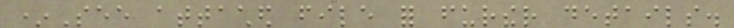*See attached file for further details.
